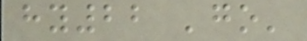hy22 'go'
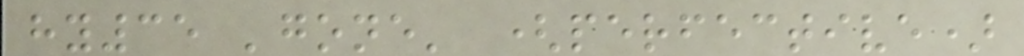hy35 'gone' (perfective)
